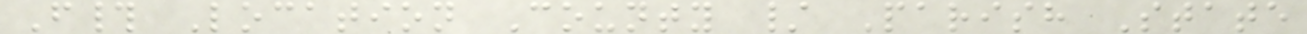F# Location County / Parish State
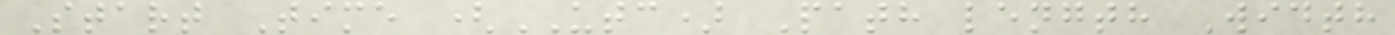Start Time (UTC) Path length Width
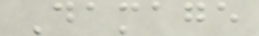Damage
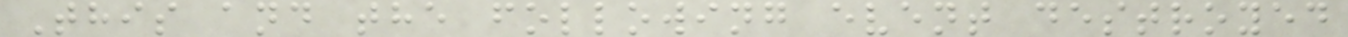This and the following event destroyed
